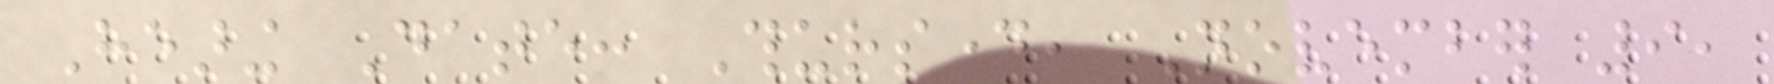Hearing Date: Thursday, November 9,
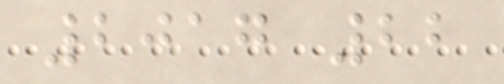2017 22
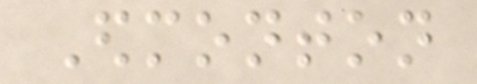Edmonton
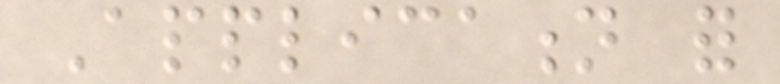Application for
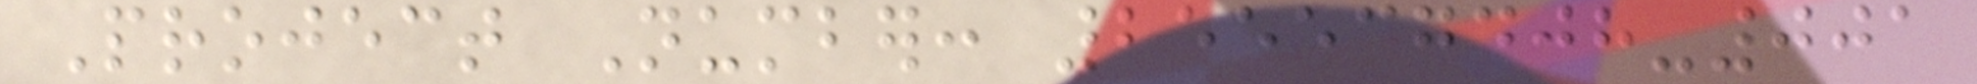Project Number: 255537408-001
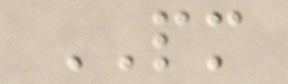PM
